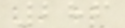286
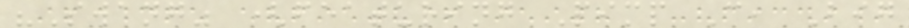"Swang" (featuring Pimp C, Big
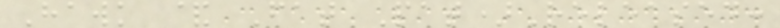Hawk & Fat Pat)Released:
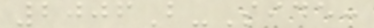2006B-Side:
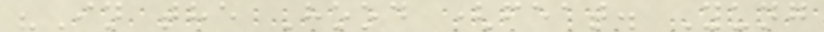"In the Hood (feat. Yung
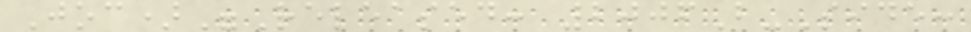Joc)"Released: 2006B-Side:
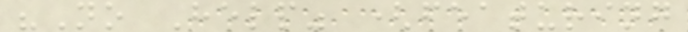"No Help" (featuring
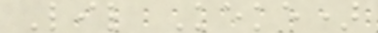Lil Keke)
